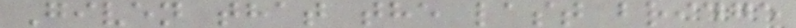Given that the last bridge
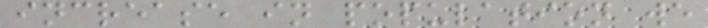increase in population we
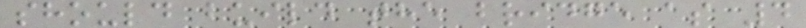should build the bridge as 4
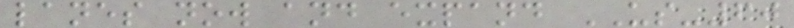lanes now and expand US-60
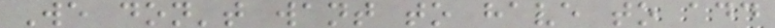We don't want to have to add
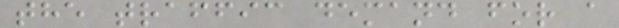the traffic demand for a
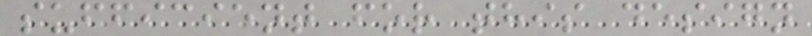sufficient for this design
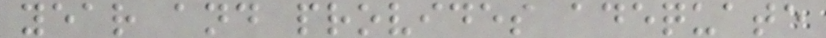year and provides adequate
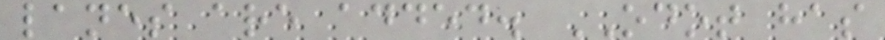lanes are added. ODOT has
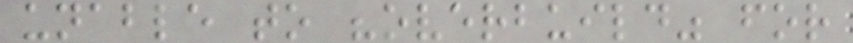unable to "overbuild" for
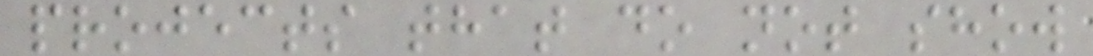projects that do not show
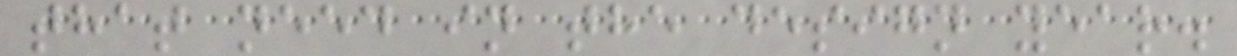that need in the design year.
